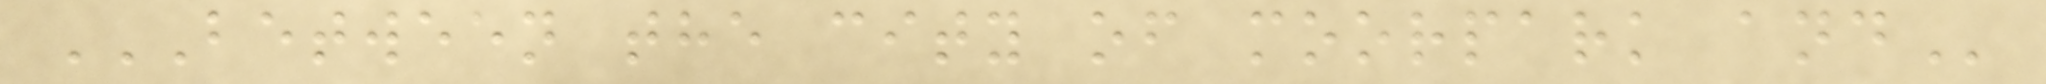BETWEEN THE CITY OF MOORPARK AND
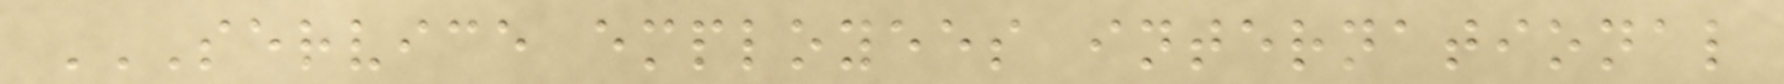SERVICE EMPLOYEES INTERNATIONAL
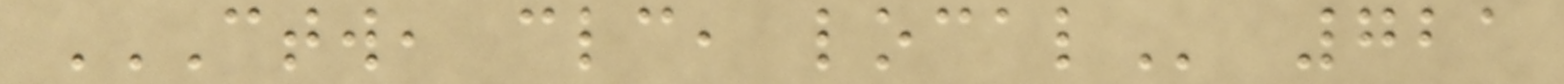CTW, CLC, LOCAL 721
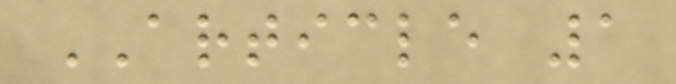ARTICLE 1
